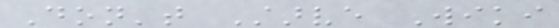Don't Starve Wiki
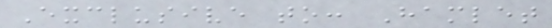Exclusive to: Hamlet
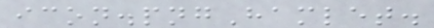icon.pngHamlet.
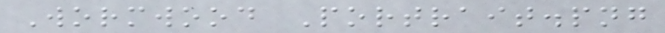Wormwood Portrait.png
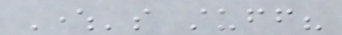Where's stuff?
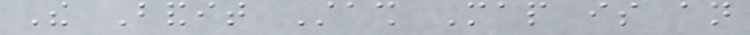The Bandit Stash Map is an
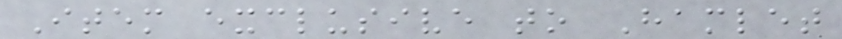Item exclusive to Hamlet
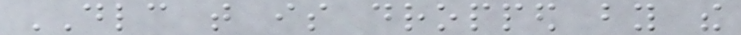DLC that is dropped by the
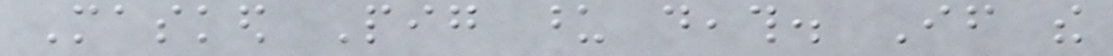Masked Pig upon death. If the
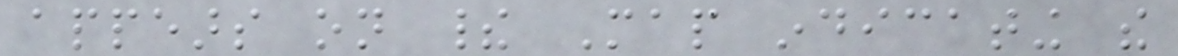appears on their Map indicating the
